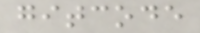gitcode
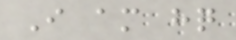I am hq
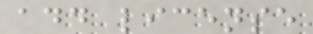add license
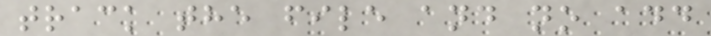track the file and no add
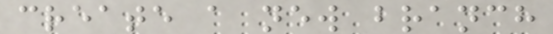create a new branch
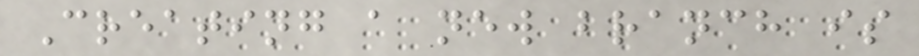Creating a new branch is
